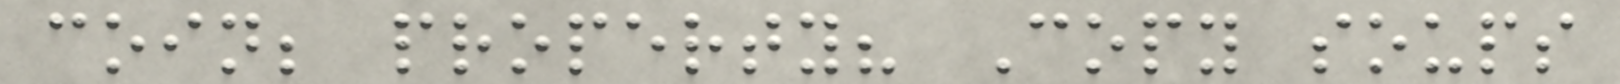coin; property? Copy soups
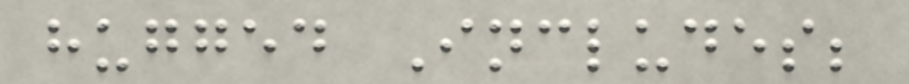hugged Includes;
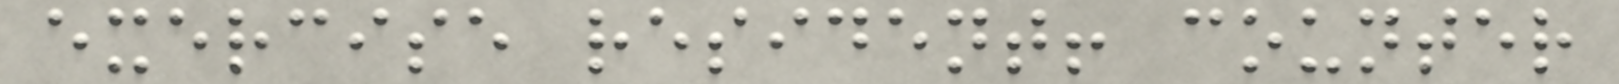exercise resident! counter
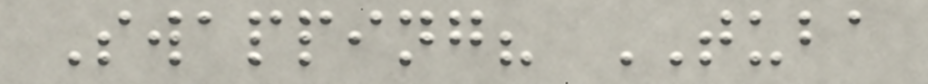Swapping? TUBA
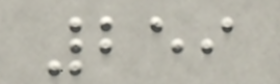259
